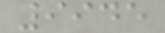9945
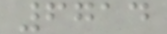6714
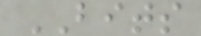BITS
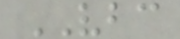VBC
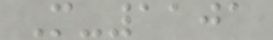M-1101
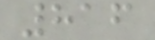816
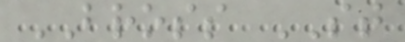BROSS ST
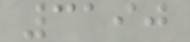3190
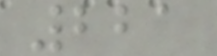221
